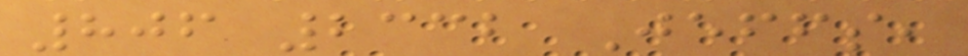806 2332 Jeffs,
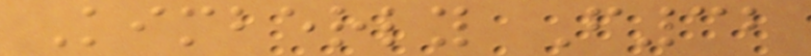Kimberly F32
